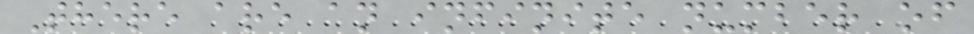There are an infinite number of
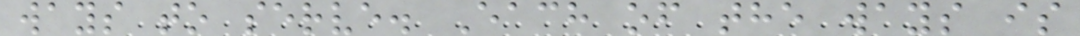ways to serve. Each of the ways is
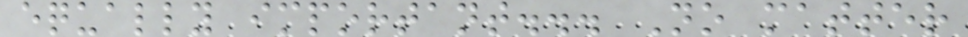equally important... No matter
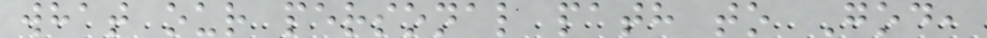what our personal path to God,
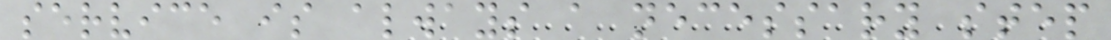service is always a necessary step
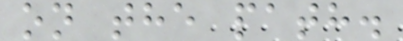on the path.
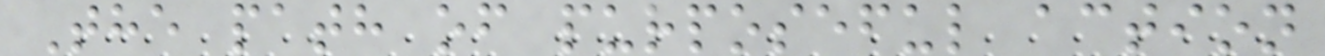The path of purposeful action
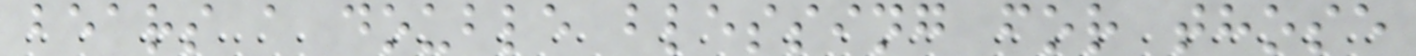bears a double blessing for those
